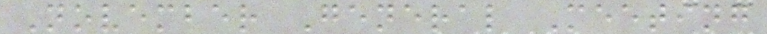November General Meeting
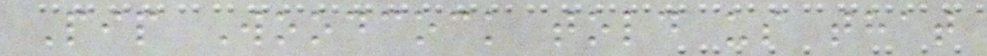Pip Woodcock told us that
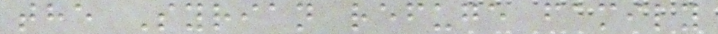the Syrian refuge family
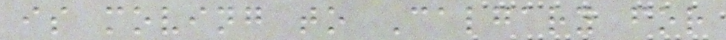is moving to Calgary for
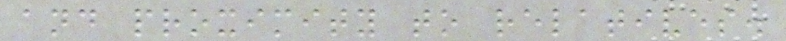and proximity to relatives.
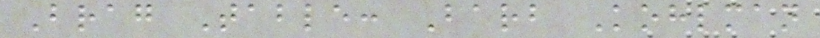Brag Table: Barb Kohlman
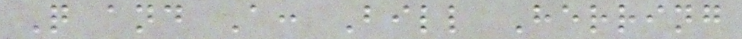Q and A: Bill Herring
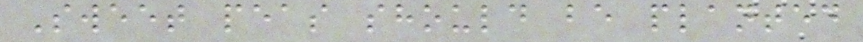Sweet peas should be planted
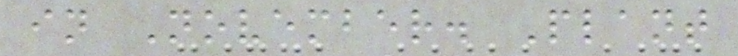in November. Plant
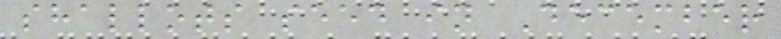shallots seed in December
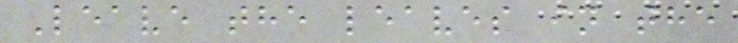Leave the leaves in the
